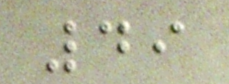49
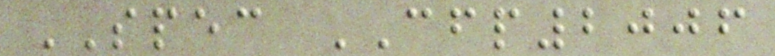SPEC CFP2006
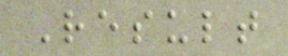Result
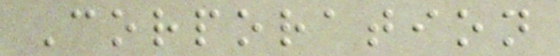Corporation
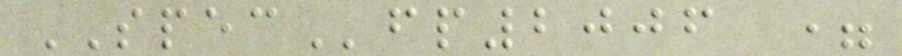SPECfp2006 =
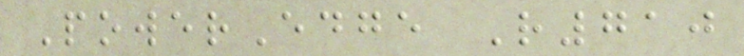PowerEdge R710
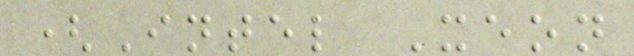(Intel Xeon
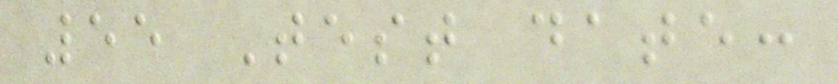55 Test date:
